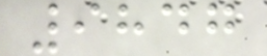9847
